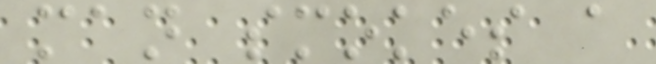man smokes a
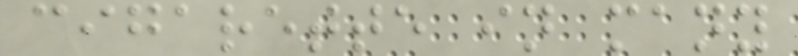cigarette in many
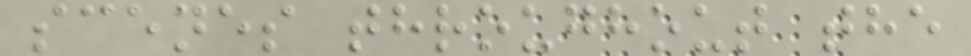scenes throughout the
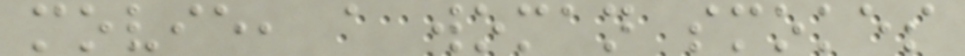movie, a woman smokes
